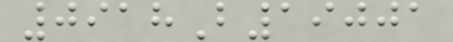0918B19001
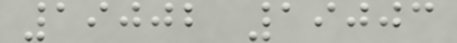19002 19003
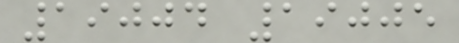19004 19005
